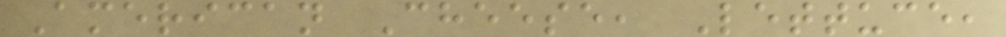American Cheese, Lettuce,
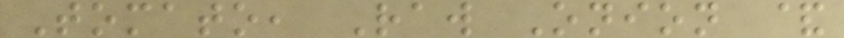Tomato, Raw Onion &
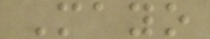Mayo
